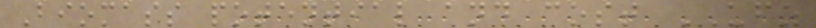Biomass potential and cost UFZ
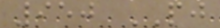950 PJ
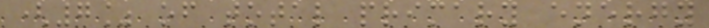(7% of total primary energy
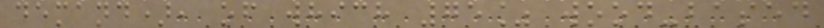demand), of which 75% wood-based
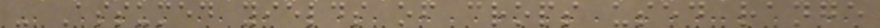- Assumed yields of crops used range
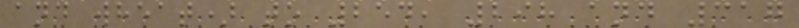and wheat) to 254, 298 and 317
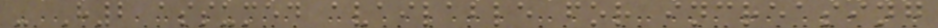- H2 assumed available for increasing
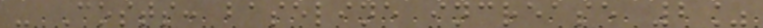- Costs: baseline increase 2%
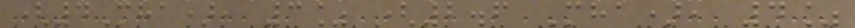(4Mha), 3% (2.6 Mha), 4%
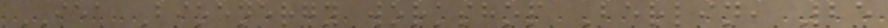IEA Bioenergy workshop Berlin, 25
